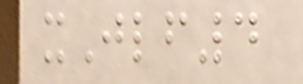xJlf4
